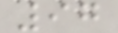97
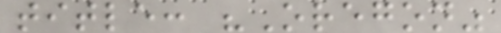title: "Oregon"
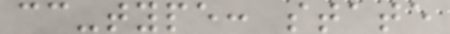cc-type: state
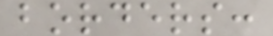borders:
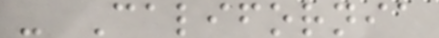- California
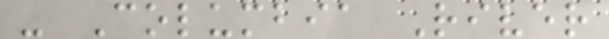- Columbia River
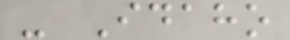- Idaho
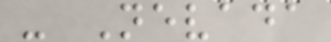- Nevada
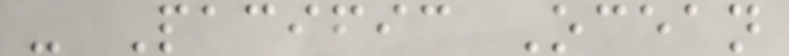- Pacific Ocean
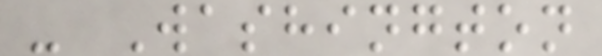- Washington
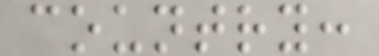country:
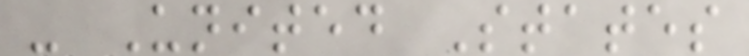- United States
